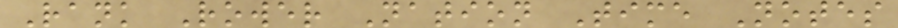Rank Rower Nation Time Notes
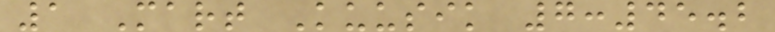1 Mart Kuusik 7:45.2
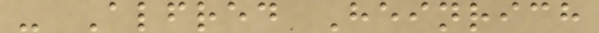- Alfred Heinrich
